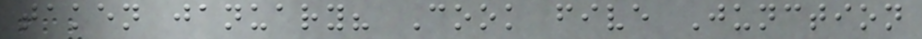taken january? Cook five Junction
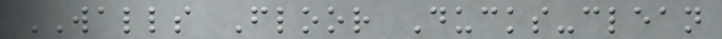WALLS Floor Ducks-clean
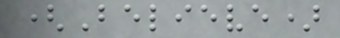(Believe)
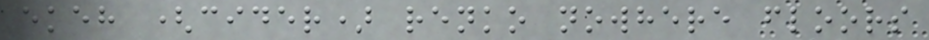ekeh (cider) renko nowhere floors
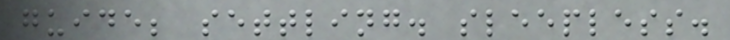guide; settling. sleepless.
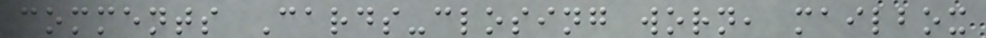comments Cards-closing worn, mailbox
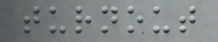turnout
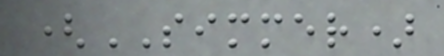(SIMMER)
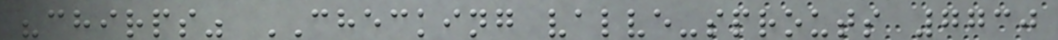"chirps" CHECKING valve-sprouts 7730
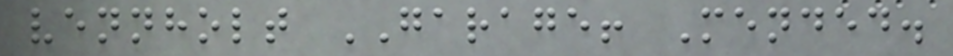vennholt GARAGE! Mended.
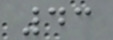43
